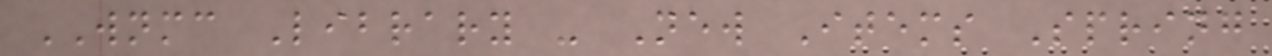WNMC Library - New Items Spring
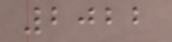2022
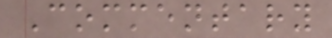Commentary
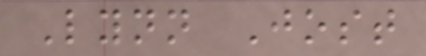Lynn Jost
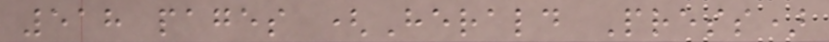518 pages (Herald Press)
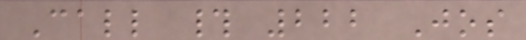Call # 222 Jos
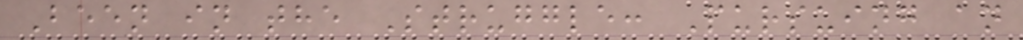Been in the Struggle: Pursuing an
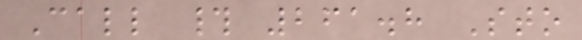Call # 261.8 Sto
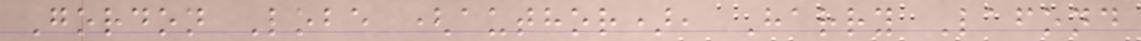Gordon Lobe (author), Harry Lafond
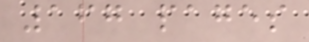167 pages
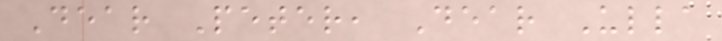Dear Peter, Dear Ulla
